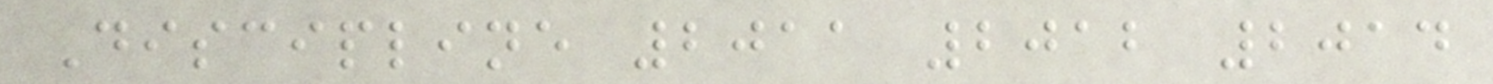Discipline 2011 2012 2014
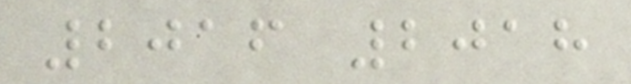2016 2018
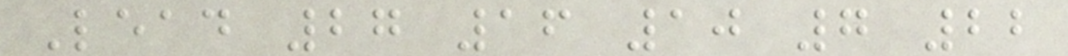Lead 27 16 10 7 22
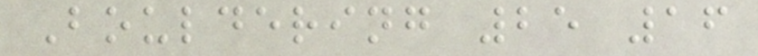Bouldering 25 16
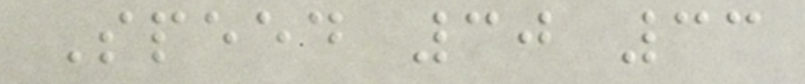Speed 30 33
